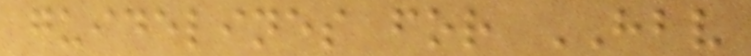guidelines for HBV
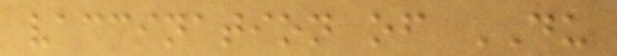vaccination of DU
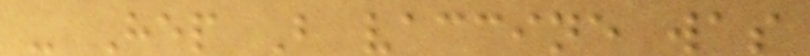- Hep B vaccine was
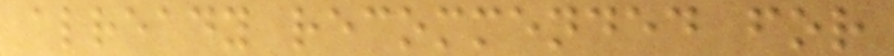already recommended for
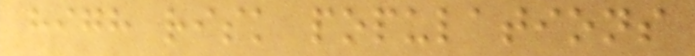high risk populations
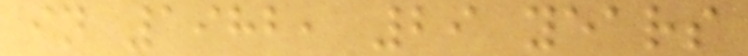in 1982, 29 years
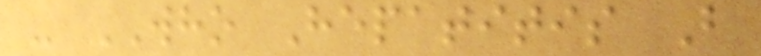- WHO Hepatitis B
